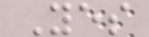Yes
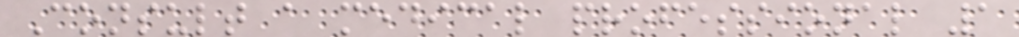Consult a medical professional 1
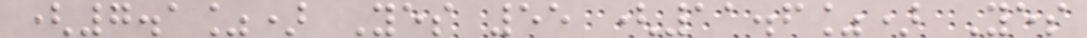(7.1%) Yes 55 (11.6%) Yes
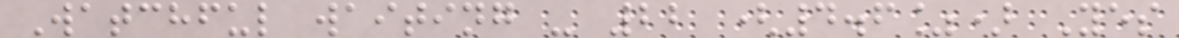Watchful waiting - 22 (4.6%) Yes
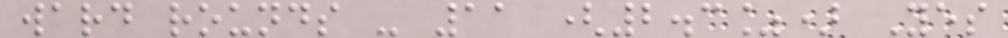ward rounds - 11 (2.3%) Yes
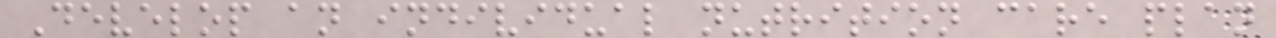Develop an individual nutrition care plan
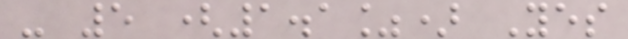- 5 (1.1%) Yes
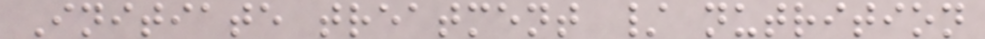Initiate treatment / nutrition
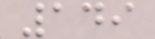149
